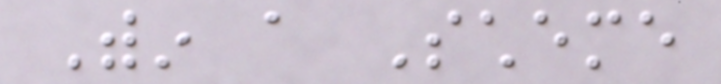Within a Scheme
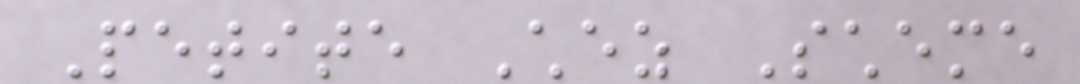Petite Chez Scheme
